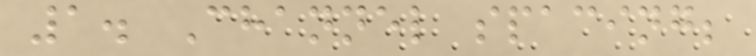1. Channel spacing;
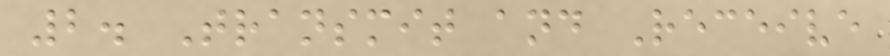2. Transmit and Receive
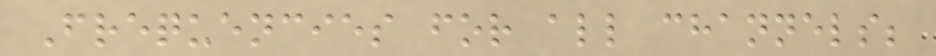Frequencies for all channels;
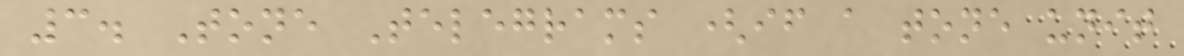3. Tone Telegrams (if a tone unit
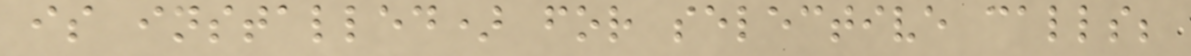is installed) for selective calls;
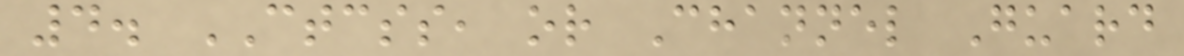4. CTCSS, or Channel Guard
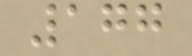177
